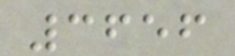3656
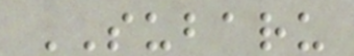SUBARU
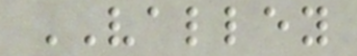VALLEY
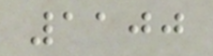1100
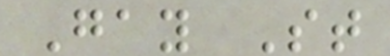Gay St
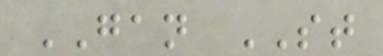GAN ST
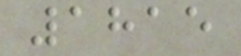1815
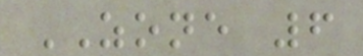ZONE 6
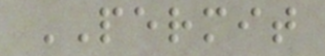PERMIT
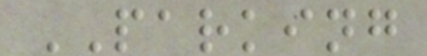PARKING
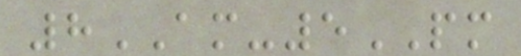8AM-5PM
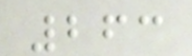263
